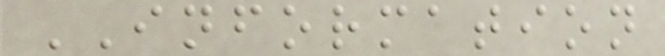INFORMATION
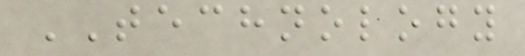TECHNOLOGY
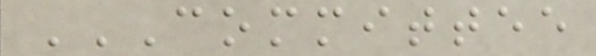COMMITTEE
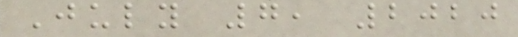July 7, 2020
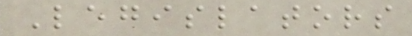Legislators
